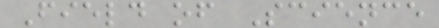Field of Science
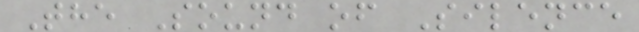The Sound of Silence
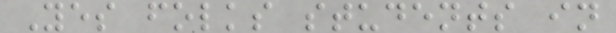Yes folks students in
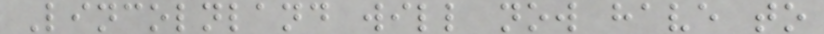Lincolnland will now have to
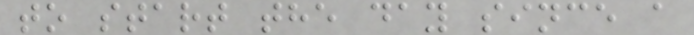to start the day since a
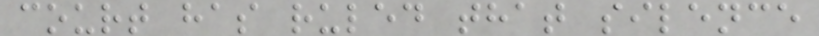court has ruled that silence
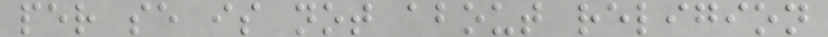per se is not about religion
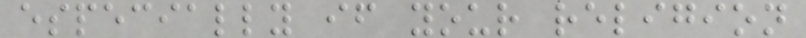especially if your religion
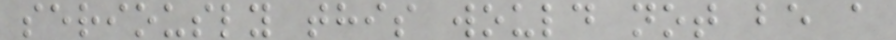seriously this would not be a
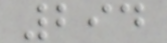294
